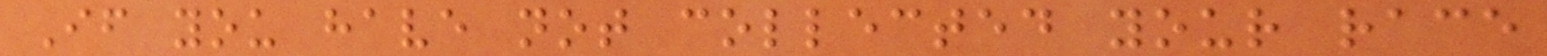If you have not collected your race
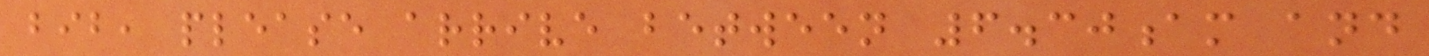bib, please arrive between 6.30am and
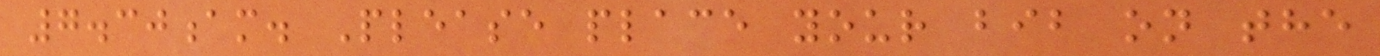7.30am. Please place your bib on the
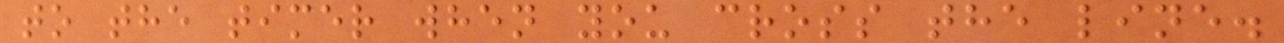to the timer when you cross the line.
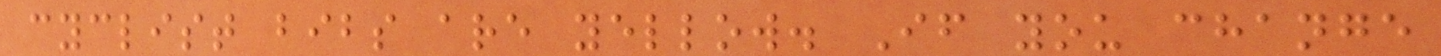cyclist bibs are yellow. If you change
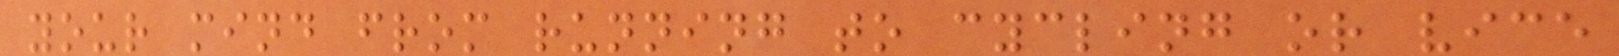your mind from running to cycling or vice
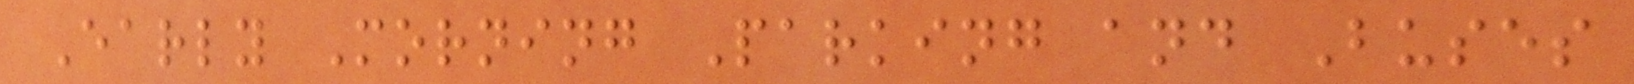Early Morning Parking and Buses
